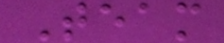Team
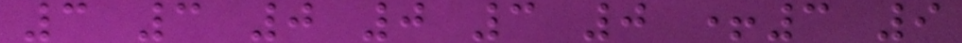3 3 0 0 3 0 +3 9
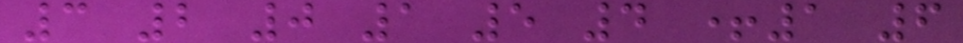3 2 0 1 5 4 +1 6
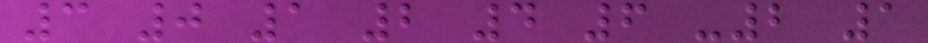3 0 1 2 4 6 -2 1
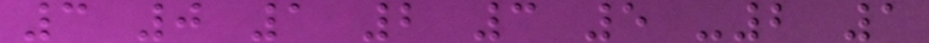3 0 1 2 3 5 -2 1
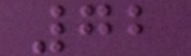72
